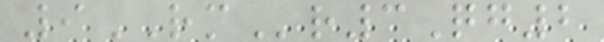9RMr3Qg2
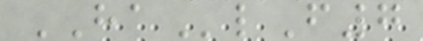HAlF7
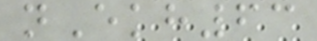nEkh63
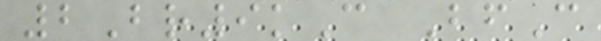2Br9kC BfC
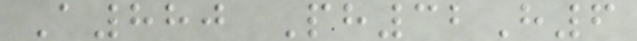A880 Ph32H6
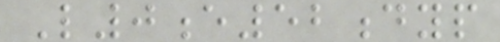L0e52dyp
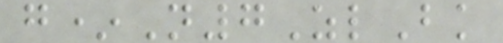g*N7ZlBk
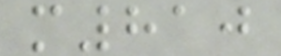m810
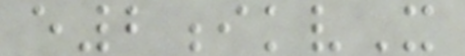e2ikvX
